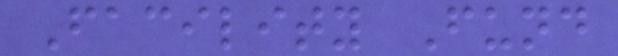Facility Fund
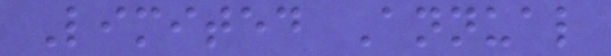Limited Annual
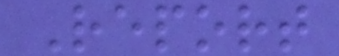Report
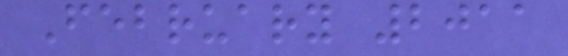February 2011
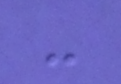-
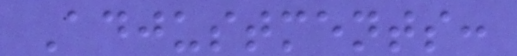Adjustments:
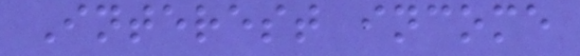Interest income
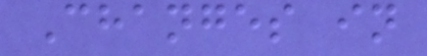Changes in
